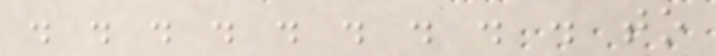. . . . . . . . . to
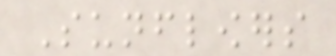Sunflowers
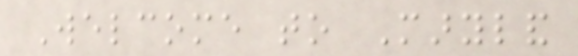Welcome to Maryland
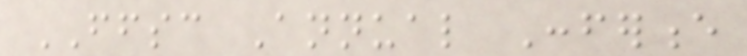FFSC Annual Conference
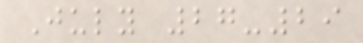July 27-29
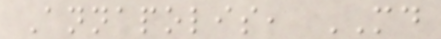Annapolis, MD
